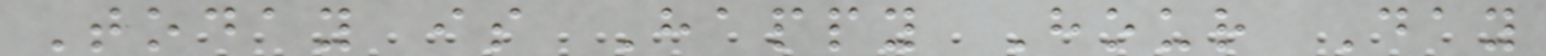Today is Happy Hour Day
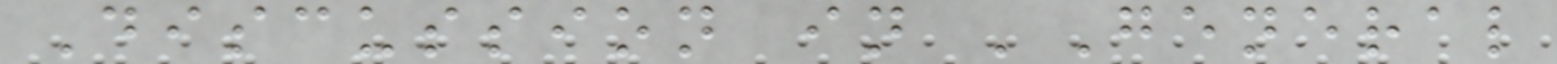Discussion in 'General
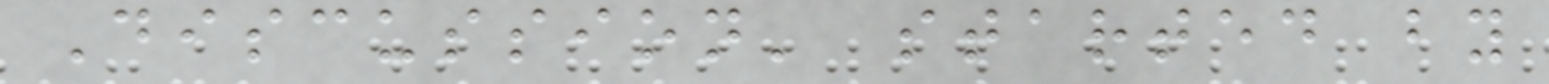Discussion' started by
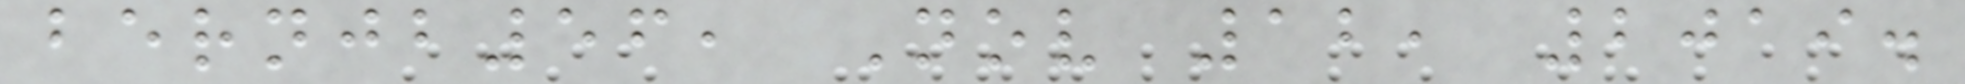bernjb56, Nov 12, 2019.
